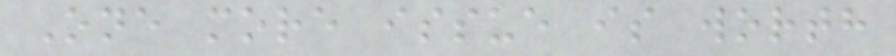One more issue is worth
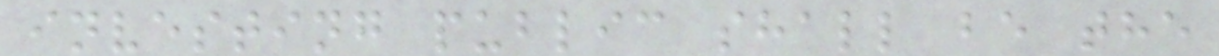investing public shall be the
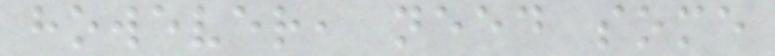however, need some
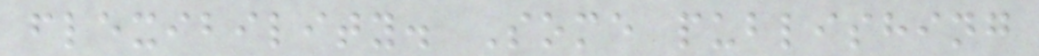flexibility. Some publishing
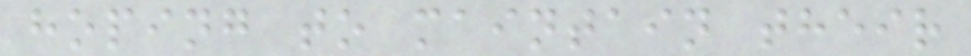hoping to maintain their
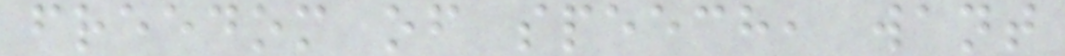freedom of speech, want
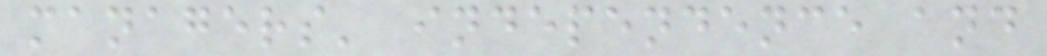managers' independence and
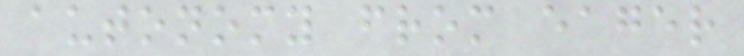autonomy from eager
